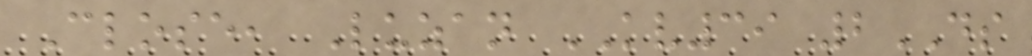Close, Luzan KV39 2DS
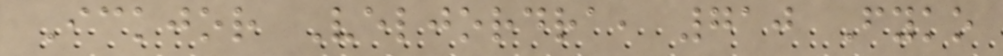Ickjor Veljordra, 710 Fyko
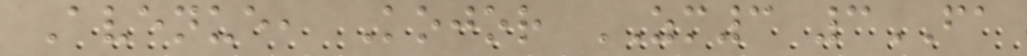Avenue, Kojor ZM3 3FA
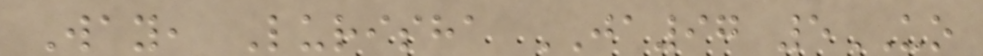Way, Lurisha JA97 5UO
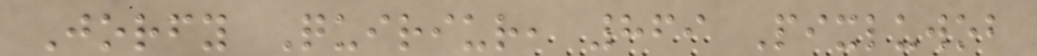Jorfy Quiriur, 869 Pixluwob
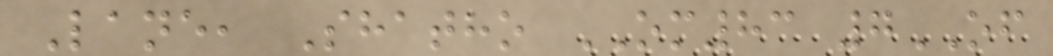Lane, Shatho OM83 7OF
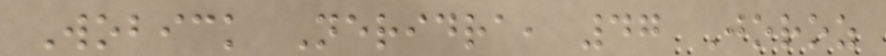Wobick Neridra, 47 Joroz
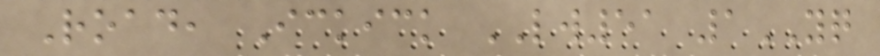Road, Ickick LW51 1YQ
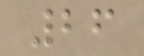26
